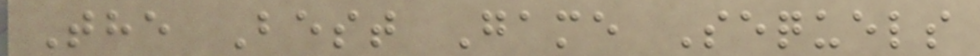The Best Game Sequels
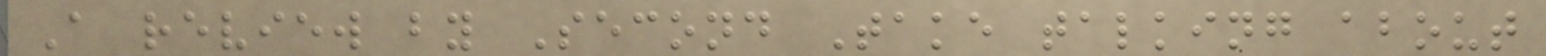A review by Second Take talking about
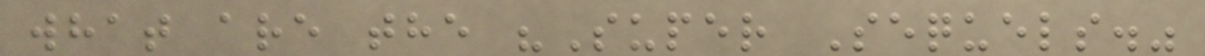what are the "Super Sequels."
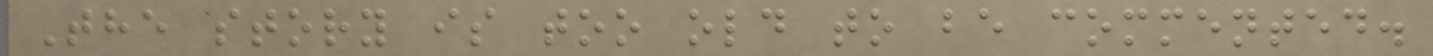The story is too old to be commented.
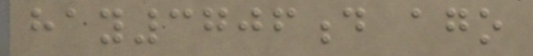hay3706d ago
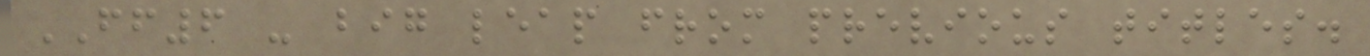FF6 - big leap from previous titles.
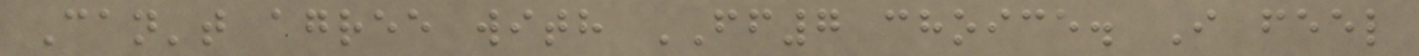Can't agree with FF7 choice. I feel
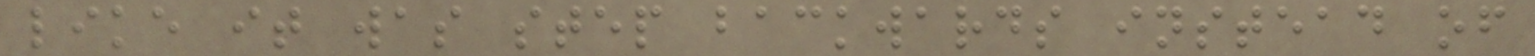like it was step backwards instead of
